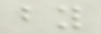by
